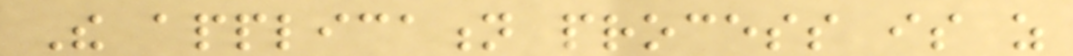The application process is as
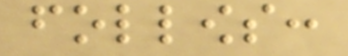follows:
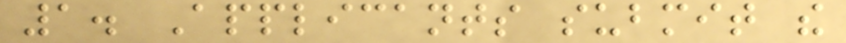1. Applicants submit the
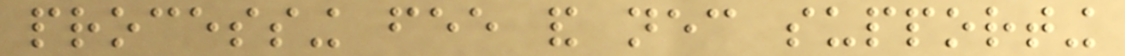processing fee and necessary supporting
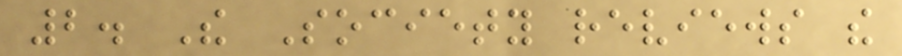2. The Society reviews the
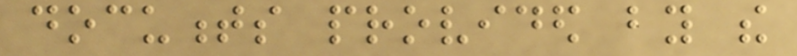documents provided by the
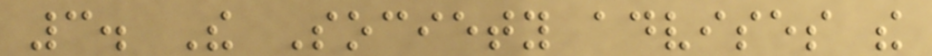3. The Society advises the
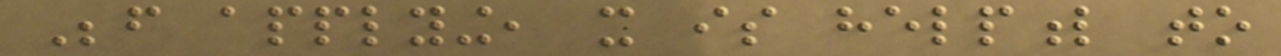Before applying, it is helpful to
